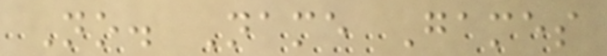No. Name Games
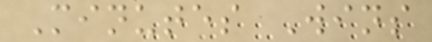Minutes Wins
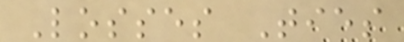Losses Ties
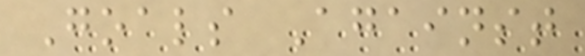Goals Against
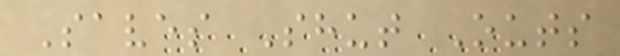Saves Shut Outs
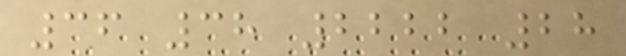36 38 2222 28
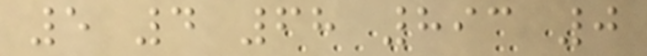5 4 68 893 0
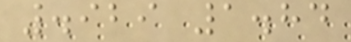.929 1.84
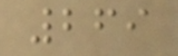269
